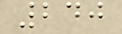240
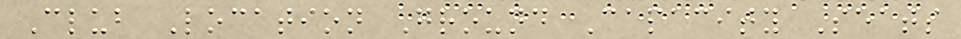Club Location Ground Capacity Seats
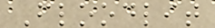Floodlit
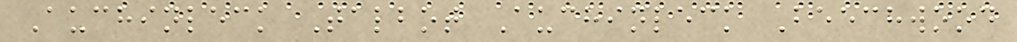Auchinleck Talbot Auchinleck Beechwood
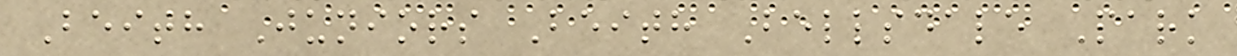Beith Juniors Beith Bellsdale Park
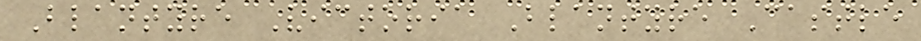Blantyre Victoria Blantyre Castle
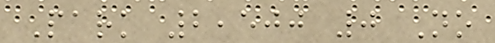Park 2,500 0 No
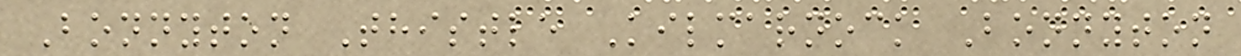Bonnyton Thistle Kilmarnock Bonnyton
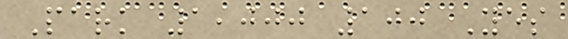Park 1,000 100 Yes
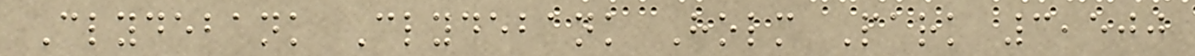Clydebank Clydebank Holm Park 3,500
